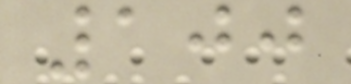100
